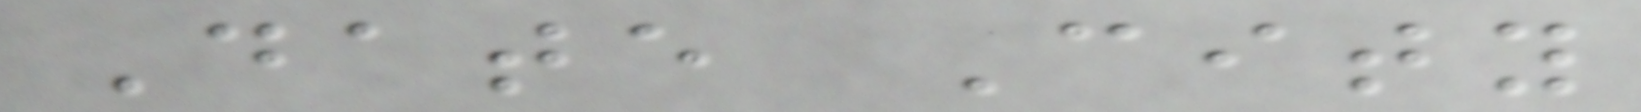Date City
